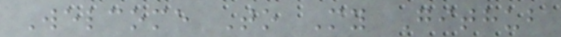Welcome To My Github
